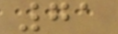71
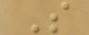S
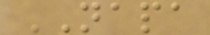NAPA
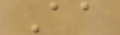Aa
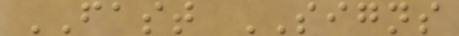FAST SIGNS
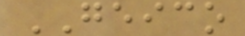GEICO
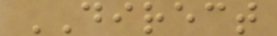DIRECT
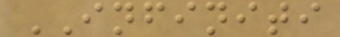INFINITI
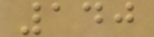140
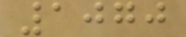1070
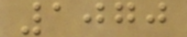1070
